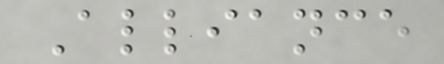Alliance
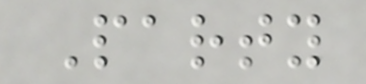Party
